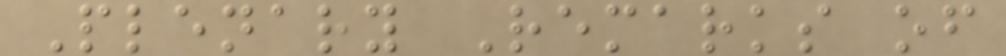Plenary Remarks of
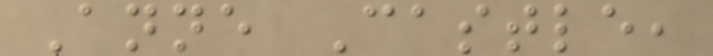Anne Castle,
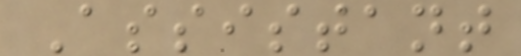Assistant
